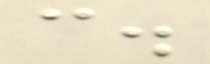c.
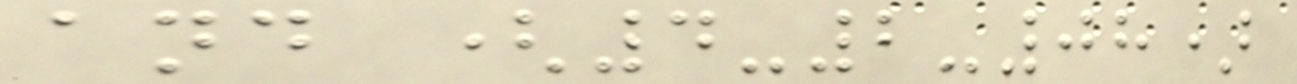and (4-2-08)
